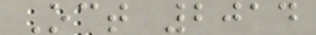Oct 2014
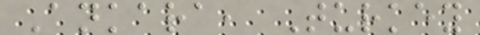Ankara, Turkey
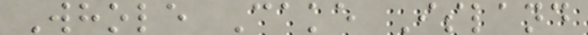Whole Cake Island
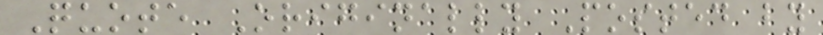Quote Originally Posted by
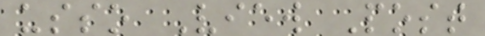usso View Post
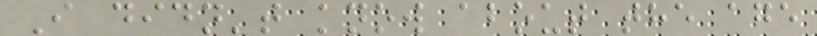I didn't know about the age
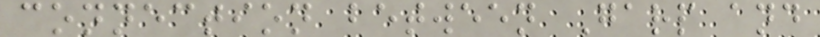connection between Garp and
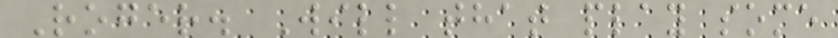Roger. Will that play some
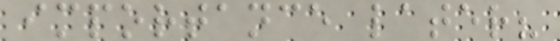importance later?
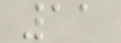11
